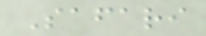Safari
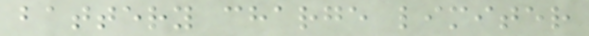battery charge limiter
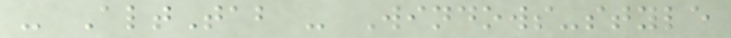- AltTab - Windows-style
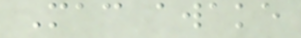Mac awake
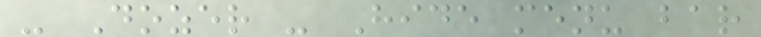- Dozer - Hide menu bar
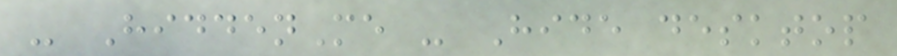- HiddenMe - Hide desktop
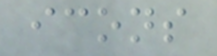icons
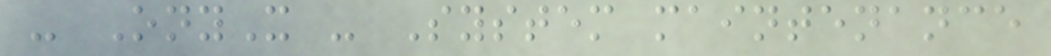- OnyX - System maintenance
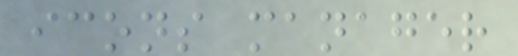icons manager
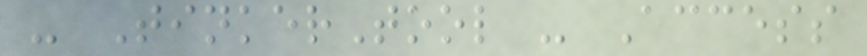- TinkerTool - Access
